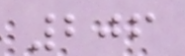206
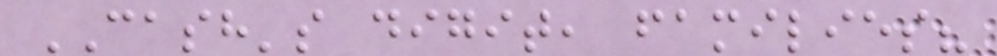CASH's digit, families?
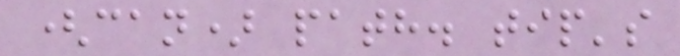(can) path. tip's
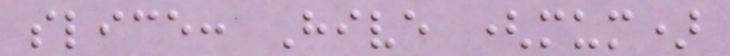slice: Hive (mum)
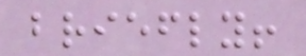briefly!
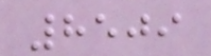8509
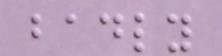badly
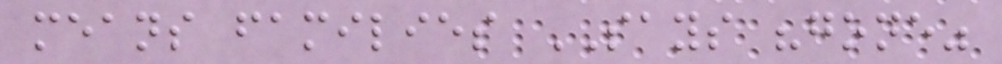means families SAYS "gone"
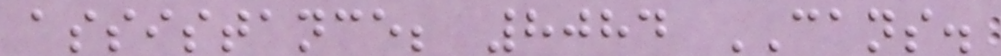assistance; 8084 CANS.
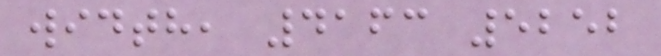width, 4163 5252
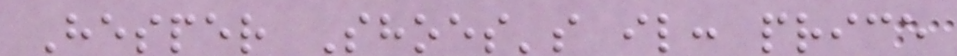Hesper Shoes's il: price
